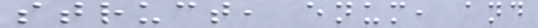struct, enum, and
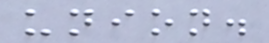union.
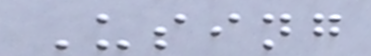Using
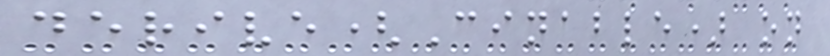derive(Cinable) on
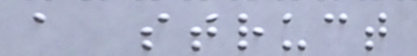a struct
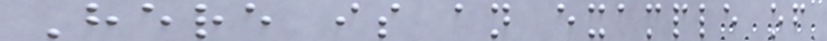Here is an example of
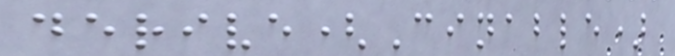derive(Cinable)
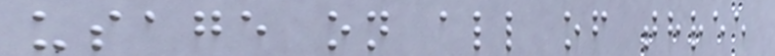usage on all of three
